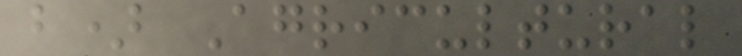b) Agricultural
